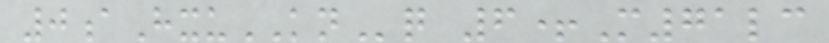0aHxuKNq 6+M71lc
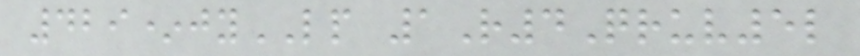429*jyLP 1R4Qruv5l
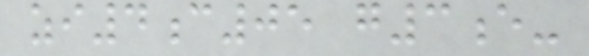zi4c05 g3e-
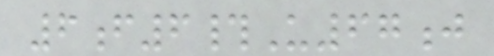6f6#U67j
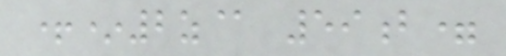+*2z@ 59b=
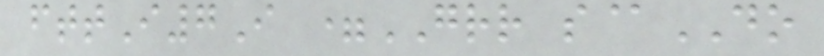fttI7I =GRR s@DO
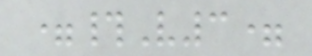=#V3=
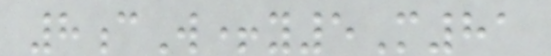8cW+y5M81
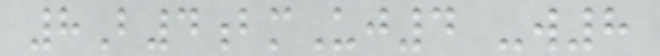8B4bmUj4 -w8
